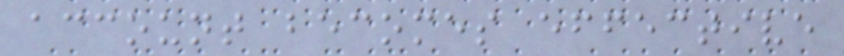account becomes effective
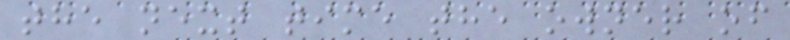the next time the owner of
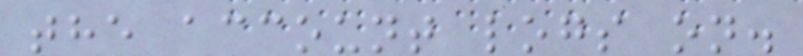the account logs on.
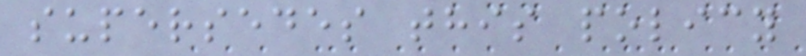supersedes this policy
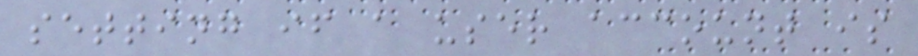setting if a user account is
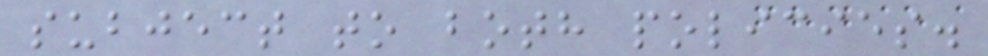subject to both policies.
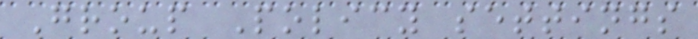Group Policy settings
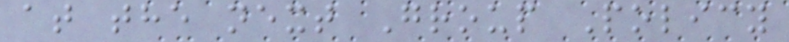at the next Group Policy
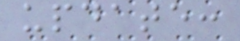update:
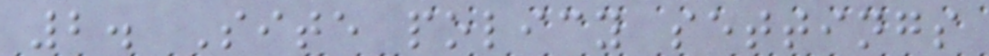2. Site policy settings
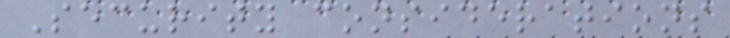Security considerations
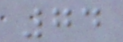74
